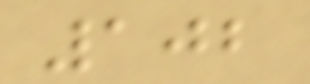102
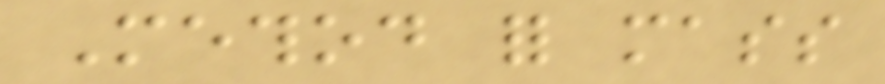Method for mass
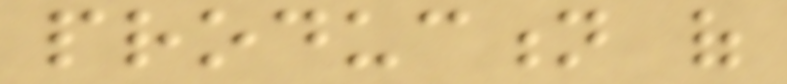production of
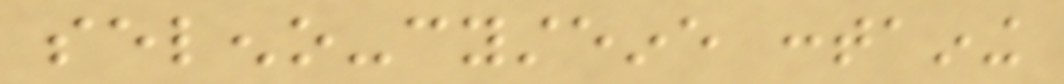seleno-cysteine containing
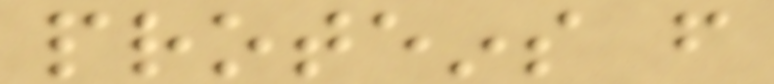proteins from
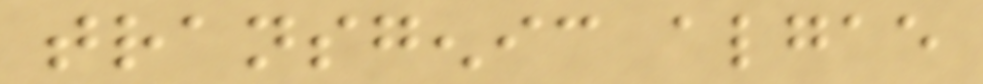transgenic algae
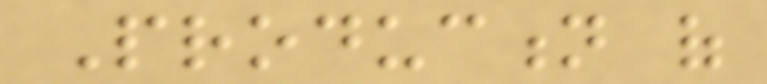Production of
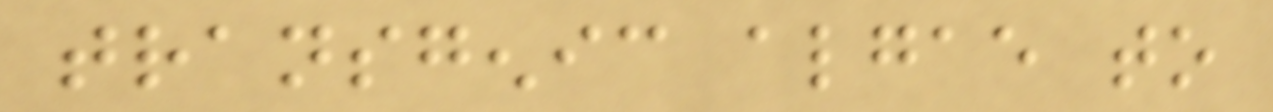transgenic algae to
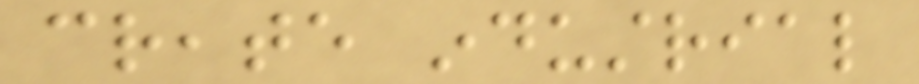create industrial
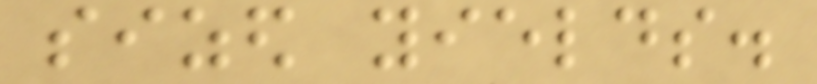sized yields.
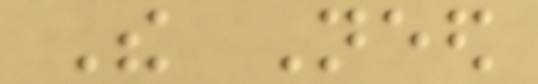The Need
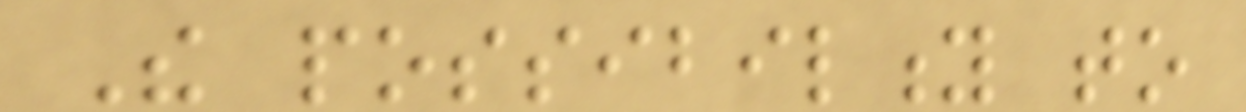The possibility to
